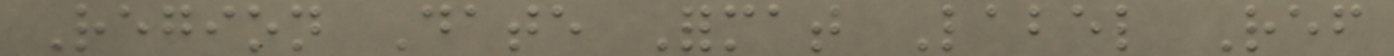Region Date Format Label Ref
